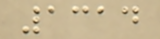1314
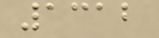1312
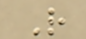R
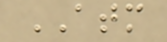ATM
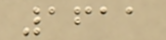1611
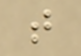t
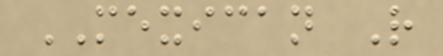MEXICAN R
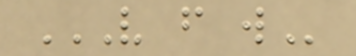V F W
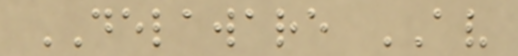DELAWARE AV
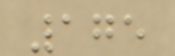175
